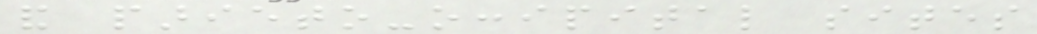and parieto-occipital sites
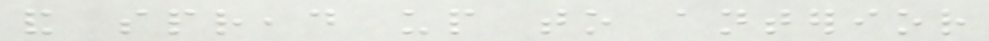and spread up to anterior
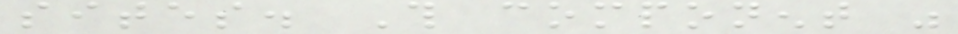sites. This component was
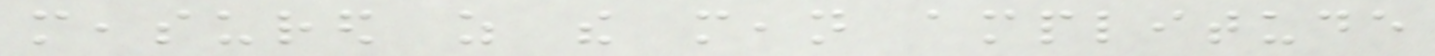measured as the mean amplitude
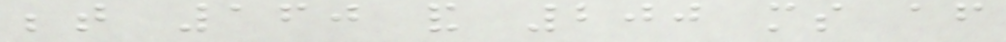between 160 and 200 ms after
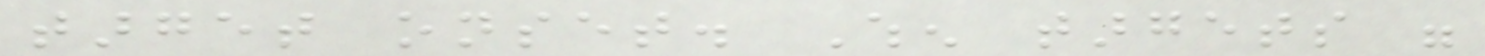target onset. When targets were
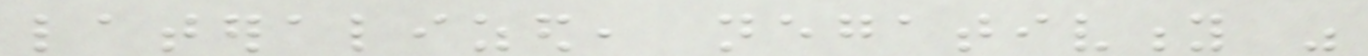lateralized, negativity was
